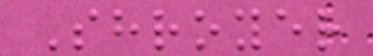Shroyer
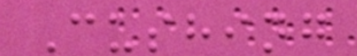Cushing
